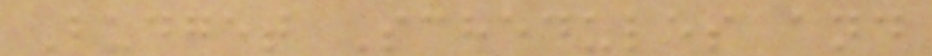Budget Schedules and
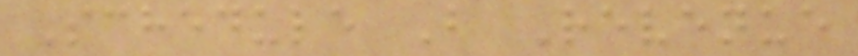Schedule B Revenue
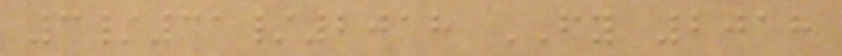3/31/2018 FY 2018
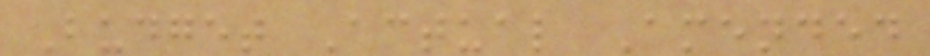Budget Actual Amended
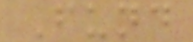Fund
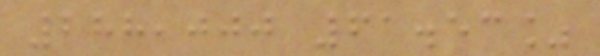288,000 61.53%
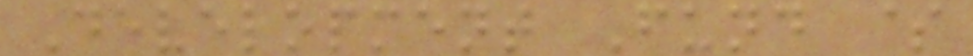Development Fund $
